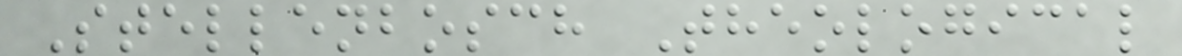Stellenbosch Theological
